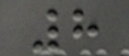8
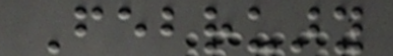February
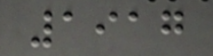1917
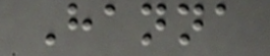Hanna
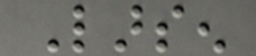Larsen
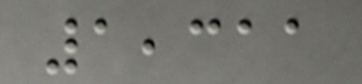1,311
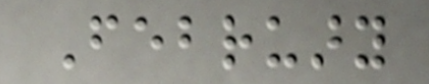February
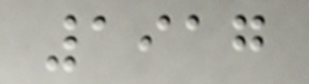1917
